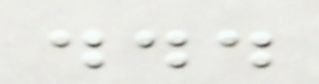...
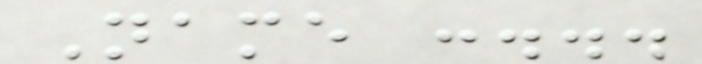Name :...
